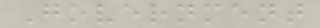Government
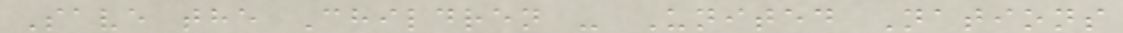Save the Children - United Nations
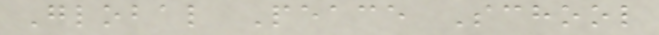Global Peace School
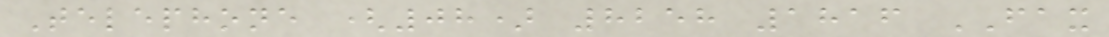Telephone (08) 8258 1816 FAX
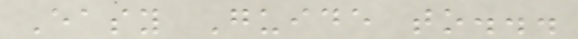Easy Guide to...
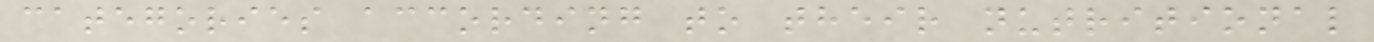categories according to their nutritional
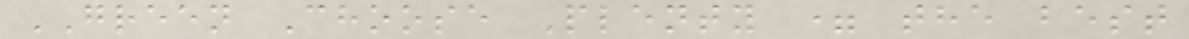GREEN Choose Plenty = the best
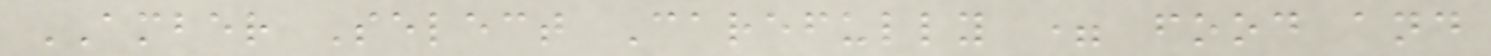AMBER Select Carefully = food and
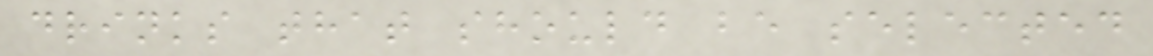drinks that should be selected
